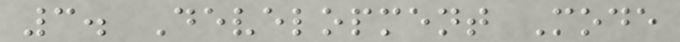3. Development Mode
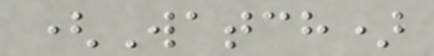(Watch)
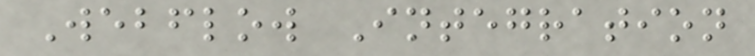Webflow Integration
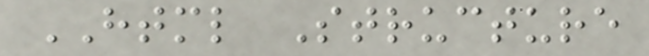HTML Structure
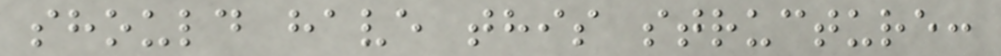should have this structure:
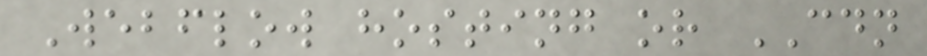Webflow hosting or CDN
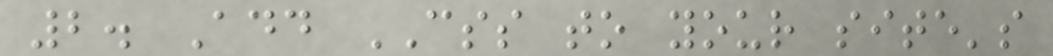2. Add CSS to your site's
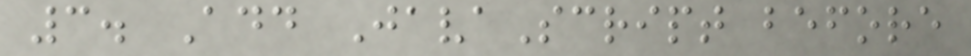3. Add JavaScript before
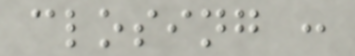closing :
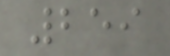259
